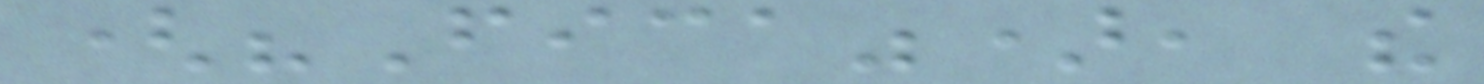("Fica"), the
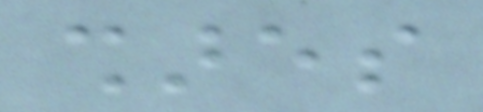shares
